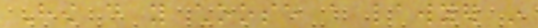How do you choose a lawyer in
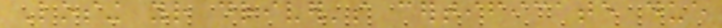Losing your driver's certificate due
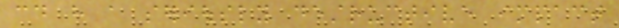could have a seriously destructive impact
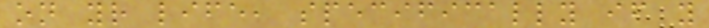on your life, specifically if you
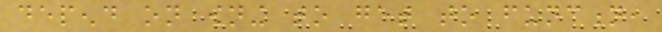depend on owning to get to function,
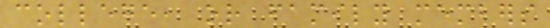college, or family members
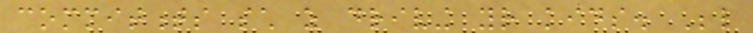commitments such as driving your kids. Below
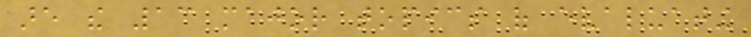are the 13 major topics of evaluating
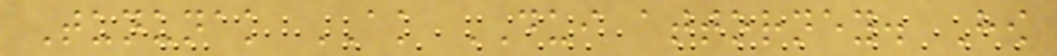Tununak AK DUI attorney. How
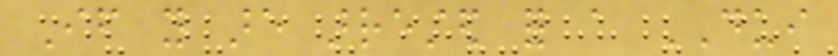If you are arrested for a DUI
